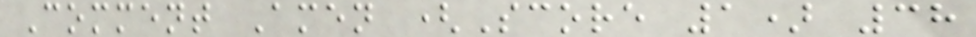Comment Amen (Score 1) 38
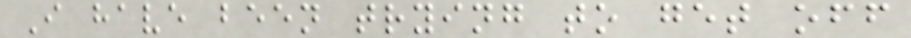I have been trying to get off
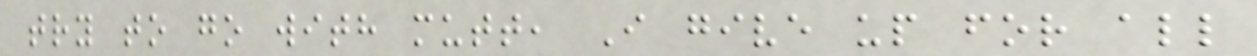try to go with mutt, I give up for all
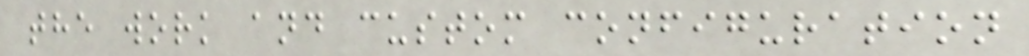the work and custom configuration
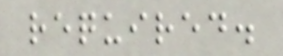required.
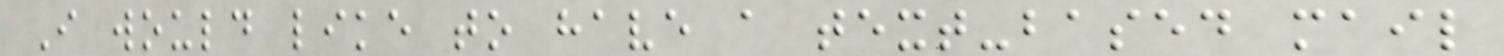I would like to have a text-based mail
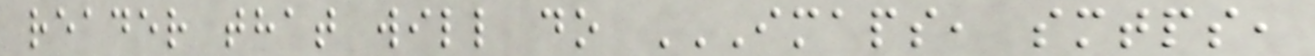reader that will do IMAPS, SMTPS,
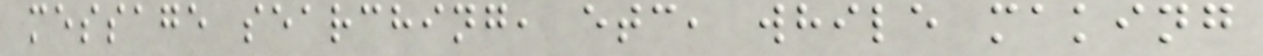message searching, etc, while making
